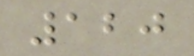120
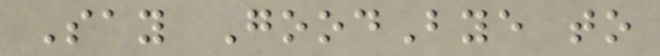Say GoodBye to
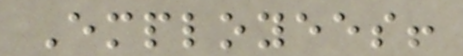Employees!
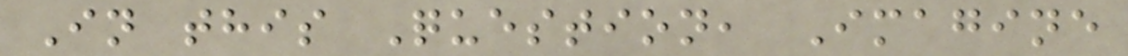In this Question, Imagine
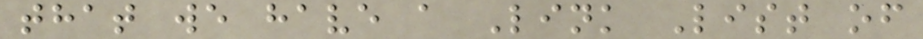that we have a Link List of
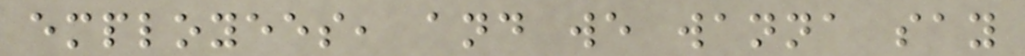employees, and we wanna say
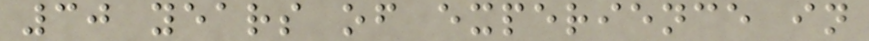30 years of experience in
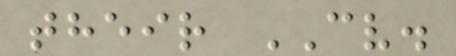their CV.
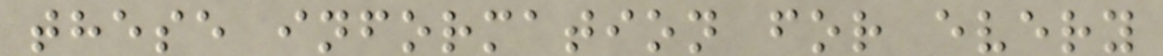these information for every
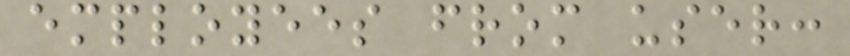employees from user:
